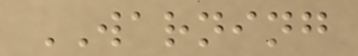WARNING
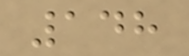148
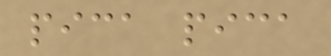pica pica
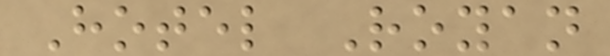Hotel Royan
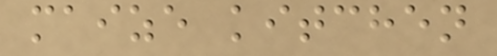maize kitchen
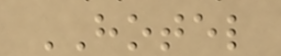HOTEL
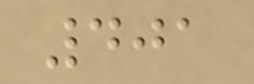401
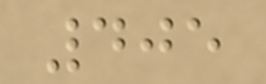405
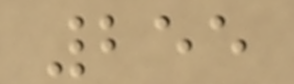255
